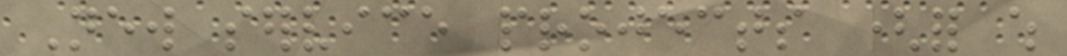New service projects (for which
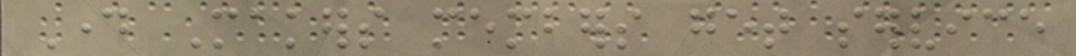Day Makers members get service
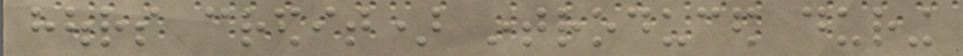hours credit) introduced during
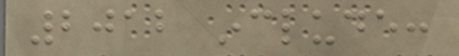2012 include:
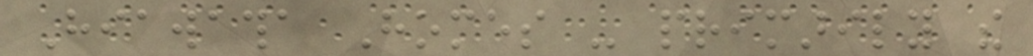Hiawatha Homes - primarily the
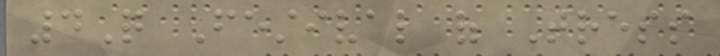4Q Festival of Tress
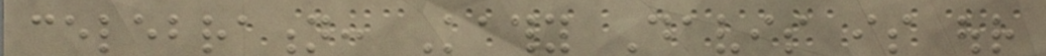celebration: Kathy Davis is our
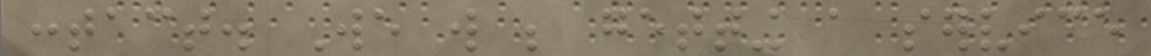contact. We will be getting a service
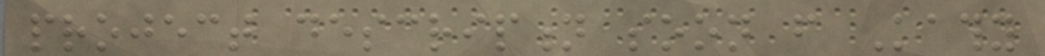project description soon from Kathy
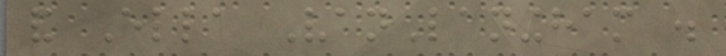and Ella VanLaningham .
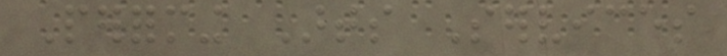Performing Arts Services
